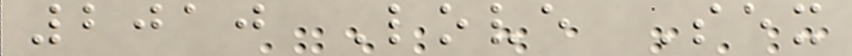2010 Love Sex
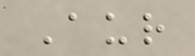Aur
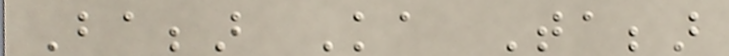Babbar Ka Tabbar
